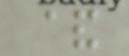&
